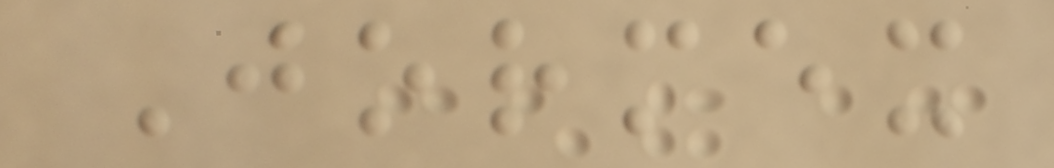Jormex
